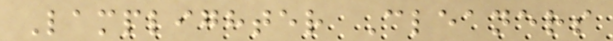Lamplighter Cleaners
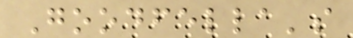Goodfella's
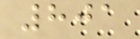801
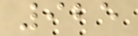925
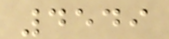4549
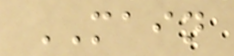MAIN
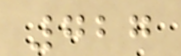727
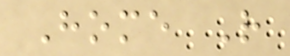Home R
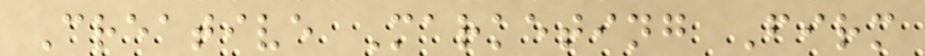Creative Marketing Firm
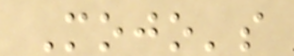Mojo's
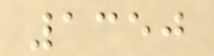1350
